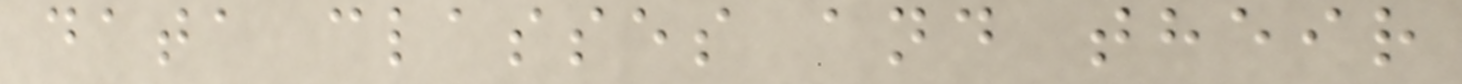data classes and their
